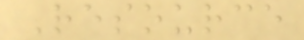Resource
